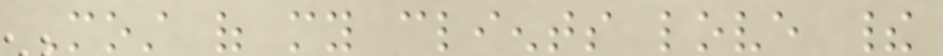Most of my clients love their
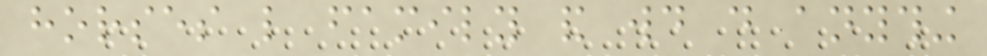horses like family and would do anything
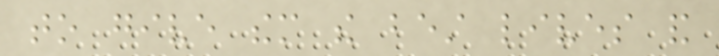to give them the best lives and
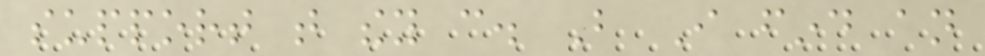support that they can. But I find an
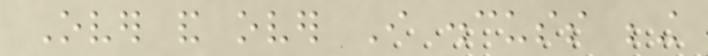Over and over I discuss being
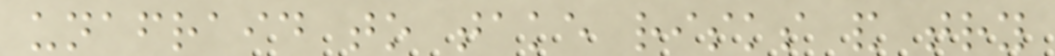unafraid to take risks and try
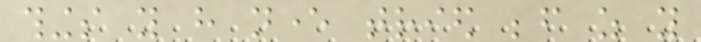things you have never tried before as you
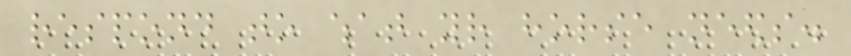respond to what your horse needs.
